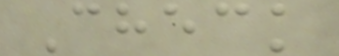Check
